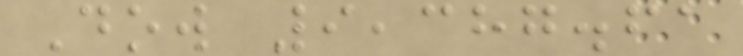Dow 9,387.61
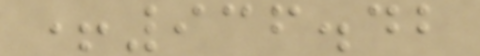+936.42
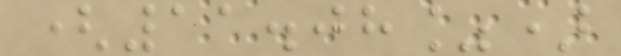(11.08%)
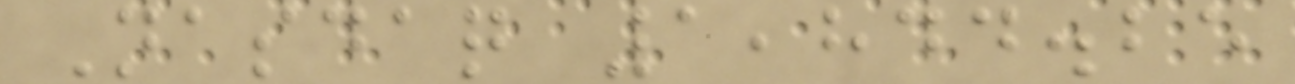Nasdaq 1,844.25
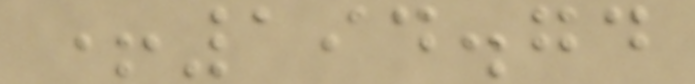+194.74
